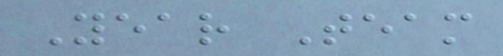Year Team
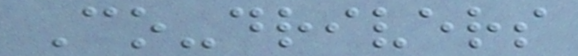Co-drivers
